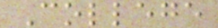College
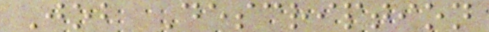Job Description
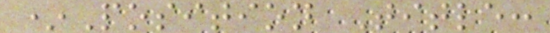*Position Title:
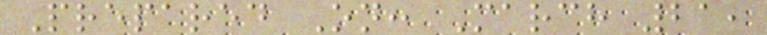Prepared On: March 21,
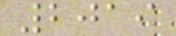2019
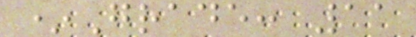*Grade: 11
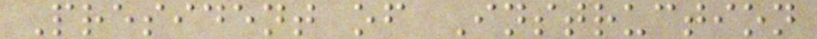President of Instruction
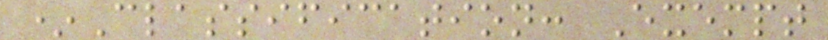*Classification: Exempt
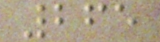265
